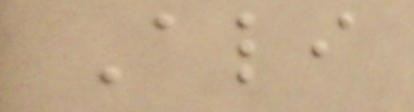Ali
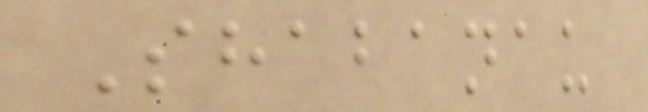Shabanau
